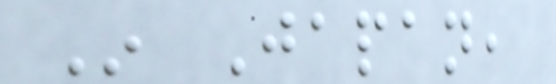In Japan,
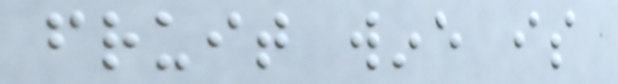fruit wine is
